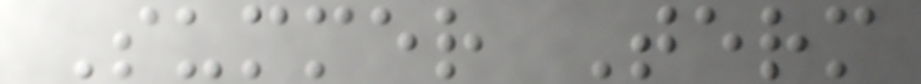Summer Term
